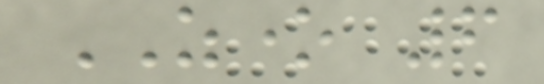ZONE 6
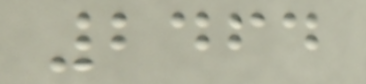2464
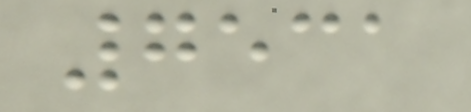7531
